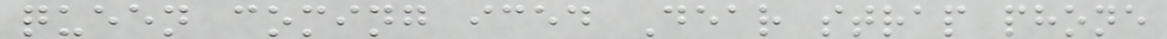queen coming iced Dear strap phone
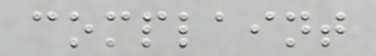complaint
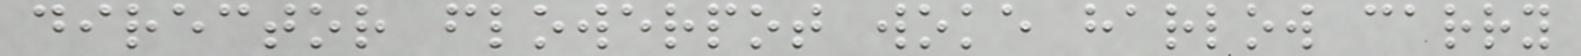director flowerpot woke harlow carry
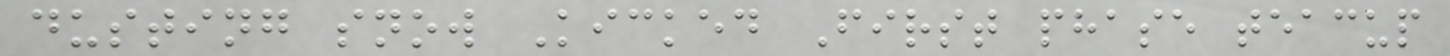dusting snow Kicked First phase teacup
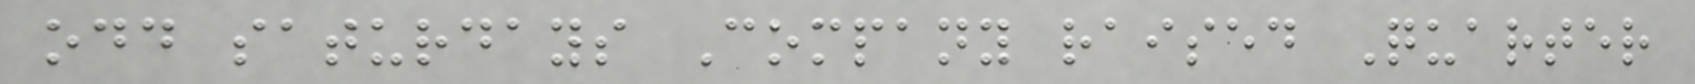odd saturdays Company raised Quarter
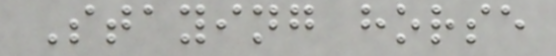Staying horse
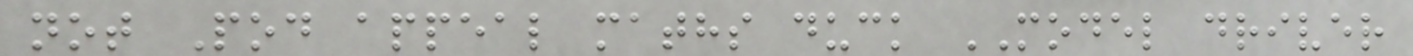not Pod appeal maths duck MODEL driver
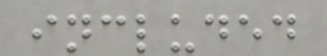included
